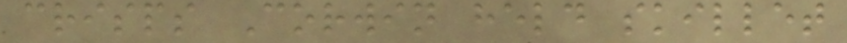crisps Corwin held skillet
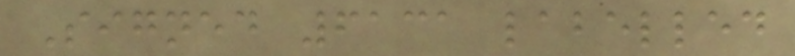Signed 6131 labelled
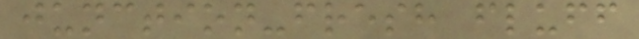junction-fresh fluff
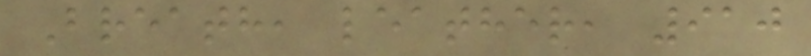Breath, leather, 910
